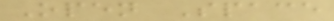Open Space
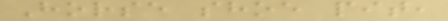Horse shoe pit,
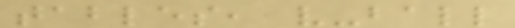tables, v-ball
